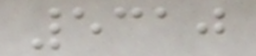5310
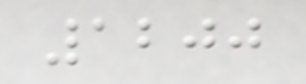1200
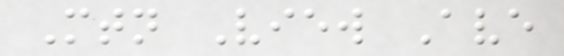Mtn View Ave
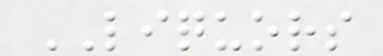LIQUORS
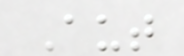Aut
